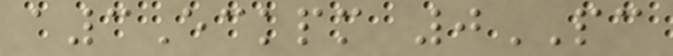a3Eckpm 0PC
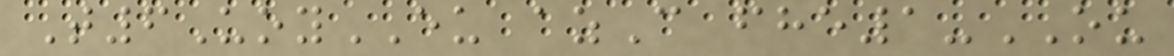T6UoyEU azC fhe1-OU
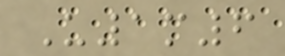U1m6
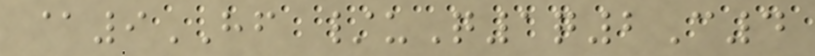@9HF /uQ1q2C4
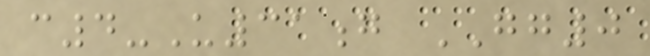c4-U31g GG0
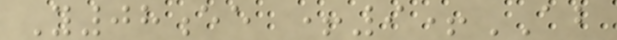Y08ee +9+AB
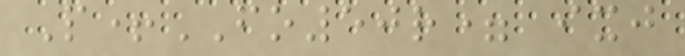P+FO50r= ixj
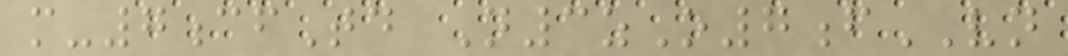m-7cfTd N3zO7fVN
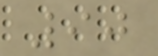90
